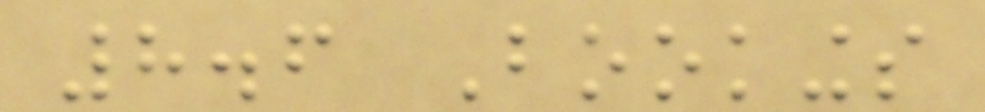8.6 Bookings
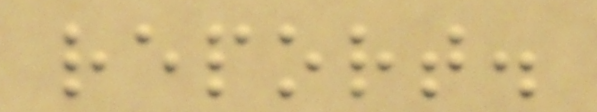report.
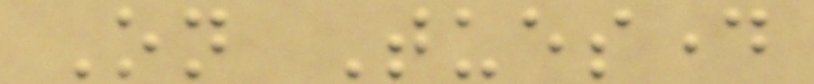On Tuesday
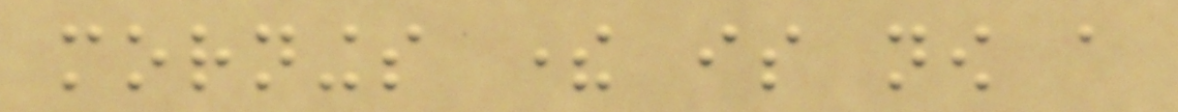mornings there is now a
